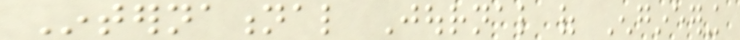International Journal of Engineering
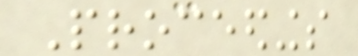Proceedings
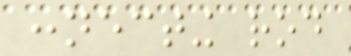connecting rod
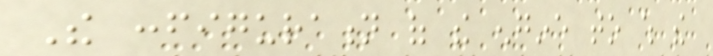The configuration of the engine to which the
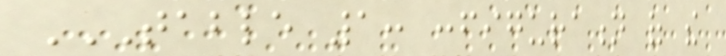TABLE 1: CONFIGURATION OF THE
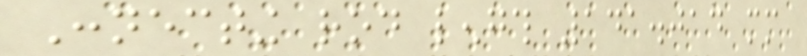Connecting rod length 141.014 mm
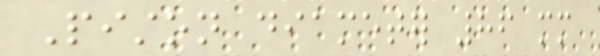Piston diameter 86 mm
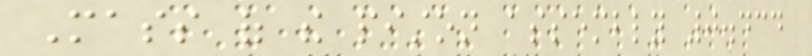Mass of the piston assembly 0.434
